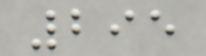295
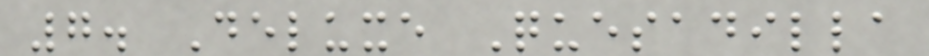7. Deluxe Quesadilla
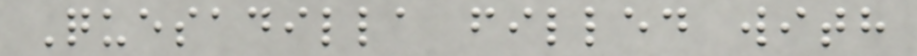Quesadilla filled with
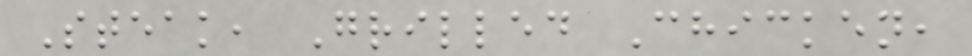Steak, Grilled Chicken,
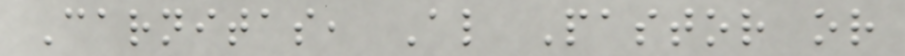Carnitas, Al Pastor or
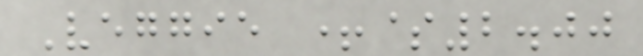Veggie +$2.00
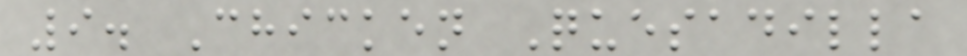9. Chicken Quesadilla
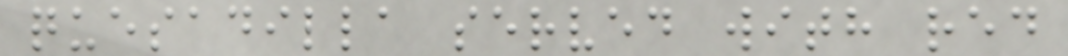quesadilla served with red
